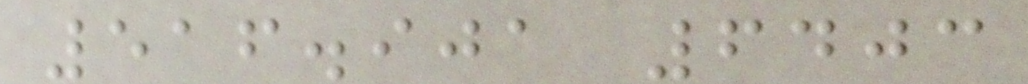516.901 6403
